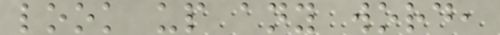look up any word,
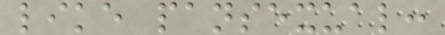like pansexual:
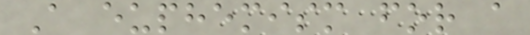A euphemism for a
